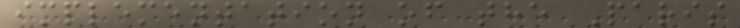implementation of the Paris
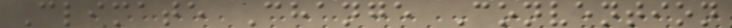Climate Change Convention
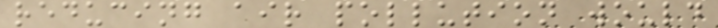reducing air pollution would
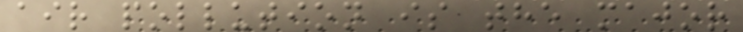air pollution is the major
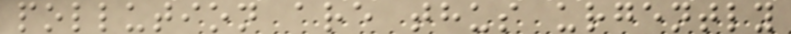pollution are thus urgently
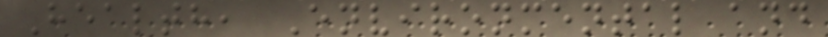Health, Environmental and
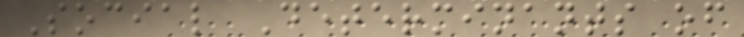Social Determinants of
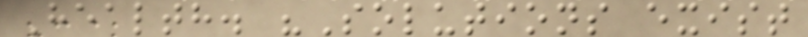Health. "Solutions exist
